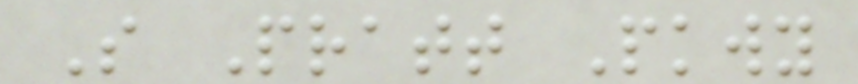S Pratt Pkwy
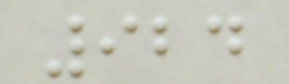924
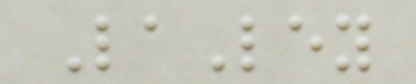LaLey
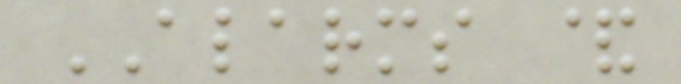ALARMS &
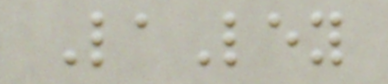LaLey
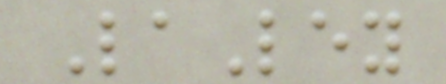LaLey
